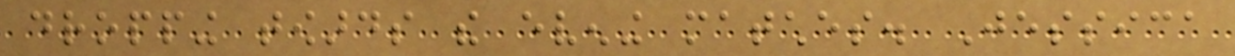dropping towards the evening matches. Jessica
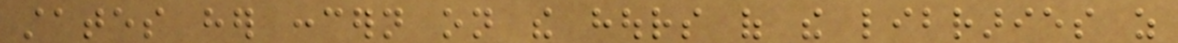states her concern on the hours of the libraries as
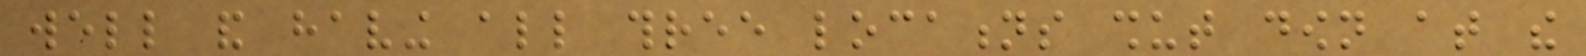well and having all three locations shut down at the
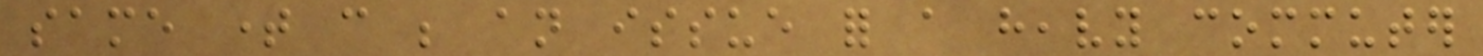same time can be an issue for a heavy commuter
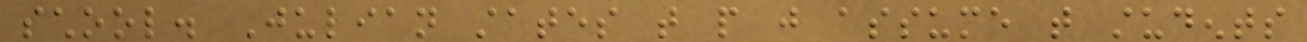school. Julian states that people just assume that students
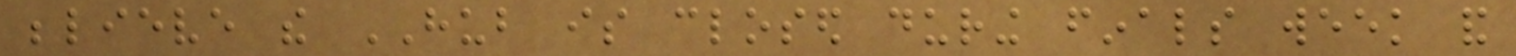believe the HUB is closed during finals week and
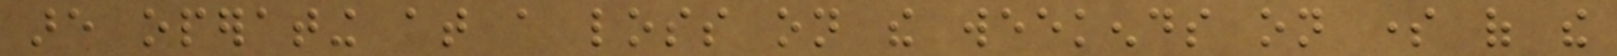are operating at a loss on the weekends on some of the
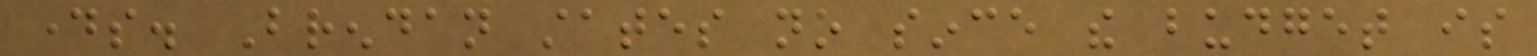days. Brendan states no since the budget is
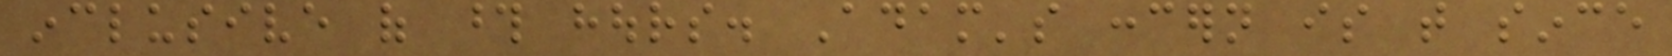inclusive of those hours. Adam's concern is that since
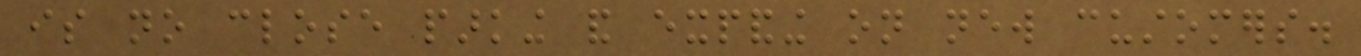is no close parking and expanding on new customers.
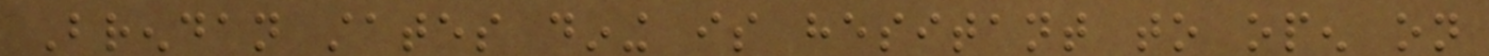Brendan states dining is hesitant to open on
